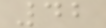42
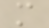m
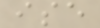ise
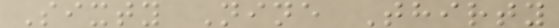Sixty Nine Thirty
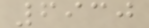6930
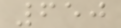650
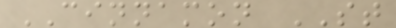CINNAMON ST
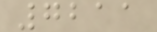7211
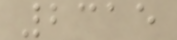2315
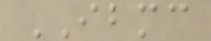IBMC
